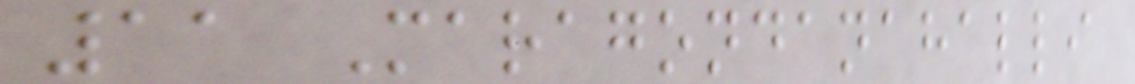11 Maragondanahalli
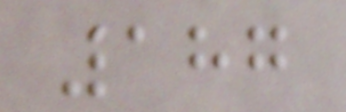187
